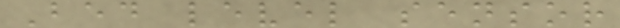Bed level sensor
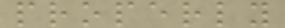properly
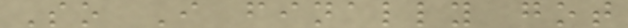So I finally got
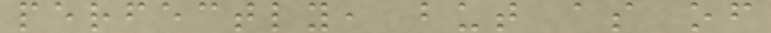perfectly, but as of
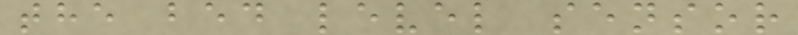the bed level sensor
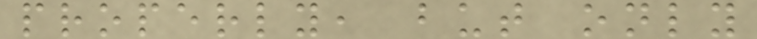properly, but only
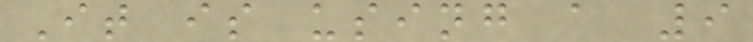It is using a 9
